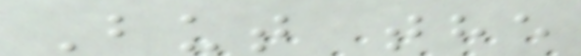But the
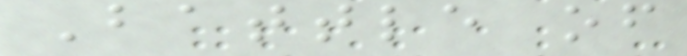Battle of
